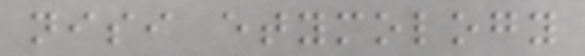nisi etymology
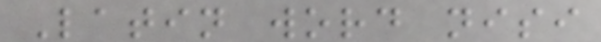Latin word nisi
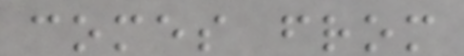comes from
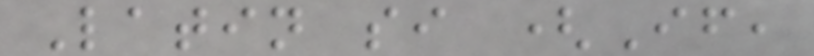Latin si (If,
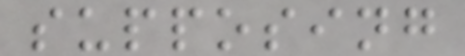supposing
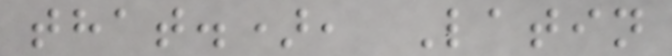that.), Latin
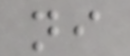ni
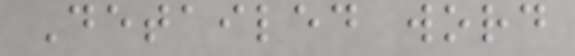Detailed word
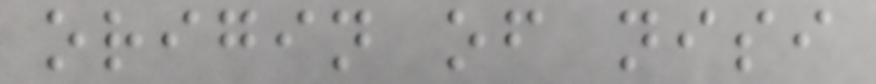origin of nisi
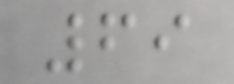69
